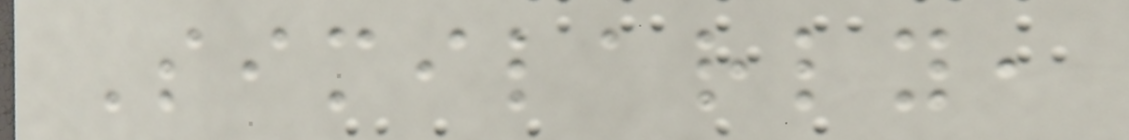Similarly,
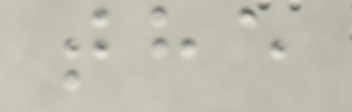the
